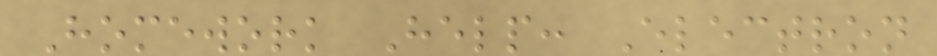Homework Help: Electron
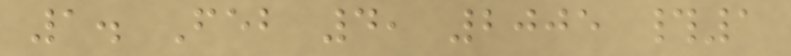1. Feb 4, 2005 #1
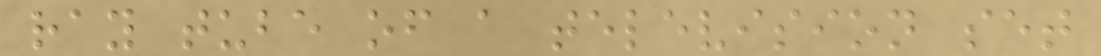ray tube of a television set
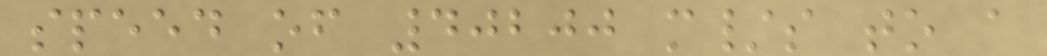speed of 40200 m/s to a
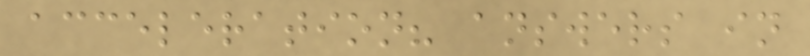acceleration? answers in
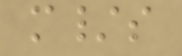m/s
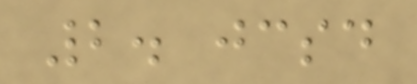2. jcsd
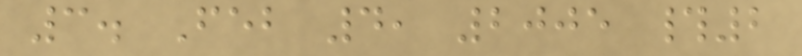3. Feb 4, 2005 #2
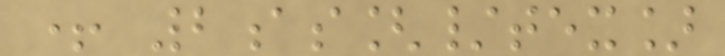+ 2as[/tex]
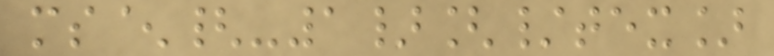ms^{-1}[/tex]
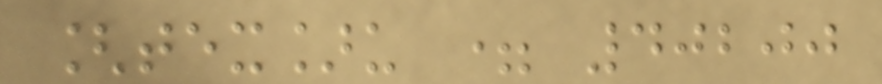[tex]u = 40200
